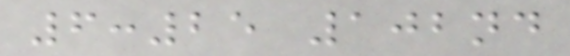6:25 102nd
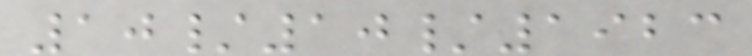10/10/1923
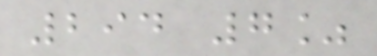294 7%
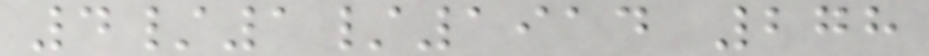4/1/1914 278
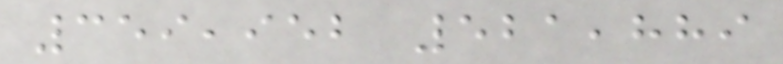359,952 521,889
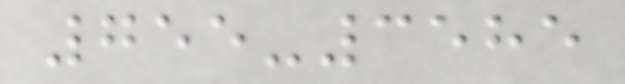755-3585
